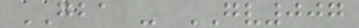GBA - GV007
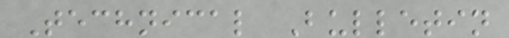Technical Bulletin
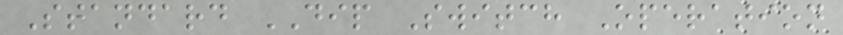Standard DIP Switch Operation
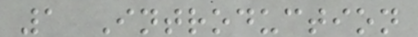1 Introduction
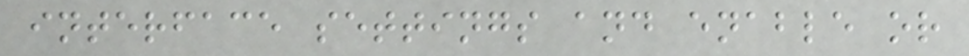interface settings and enable or
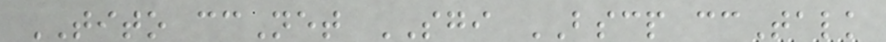TITO ccNet SGI BSCP ccTalk
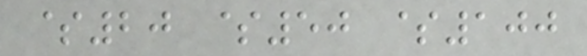$20 $50 $100
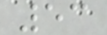53
